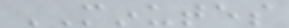MINUTES
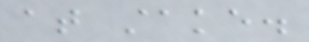at stake.
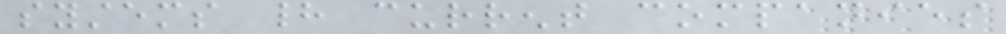systems had current companies
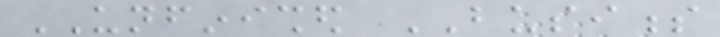UNFINISHED BUSINESS
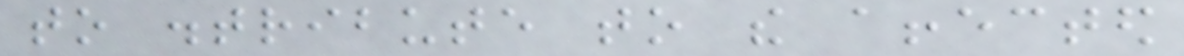to distribute to the affected
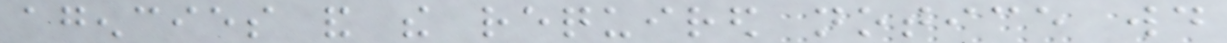agencies and the required notice would
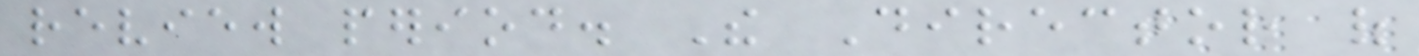review period. The Director of
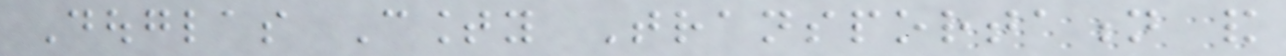Douglas County Transportation and
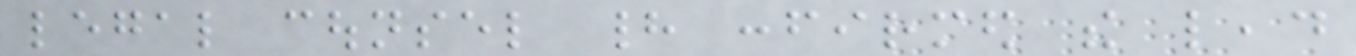legal counsel had confirmed the lead
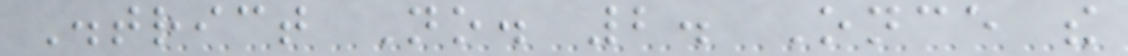District No. 2. Once the
